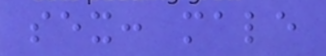sex: male
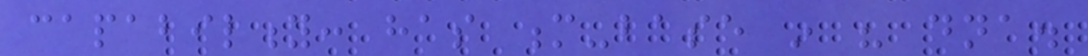capability: has m-base in his dna.
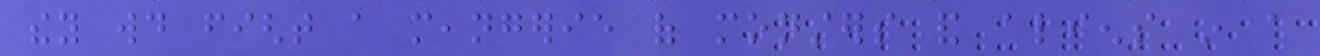they would fight a meangerie of monsters and aliens in a
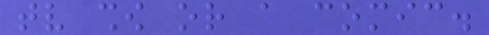tv show or a comic.
